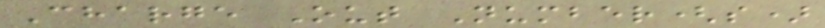Charge Out Number(s)
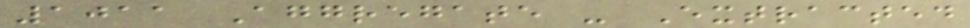1011 Aggregate - Extracted
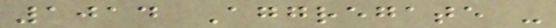1014 Aggregate -
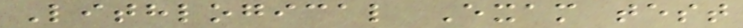Lithlogical Exam test
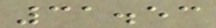31.53
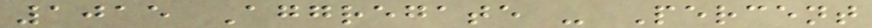1015 Aggregate - Percent
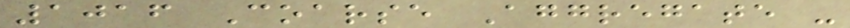1016 Coarse Aggregate -
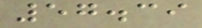57.39
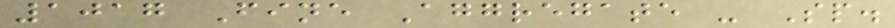1017 Fine Aggregate - Sp.
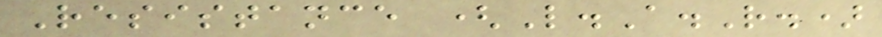Resistance (L.A.R.)
